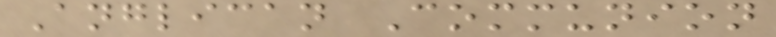Anglican Communion
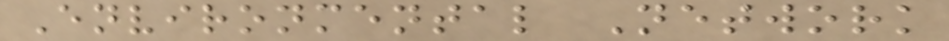Environmental Network
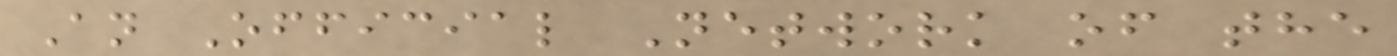An Official Network of the
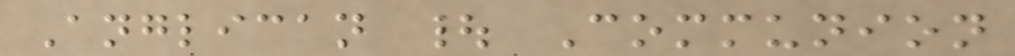Anglican | Communion
